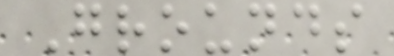Grounds
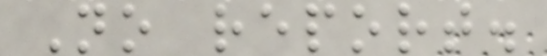No report.
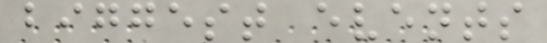biggest events
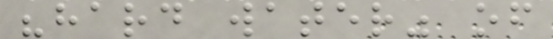"hard water" of
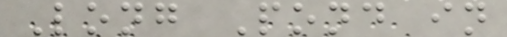Long Pond in
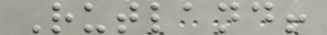Rutland!
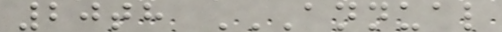20th ANNUAL
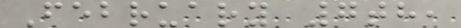February 7th,
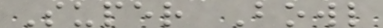Super Bowl
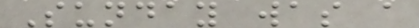Sunday was a
